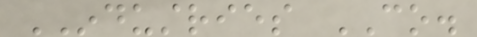INDUSTRIES CO.
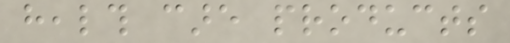health care products
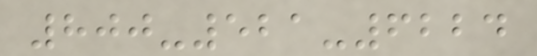800-521-6224
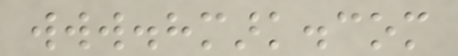www.hmark.com
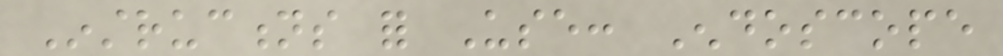Instructions for Use: Endoscope
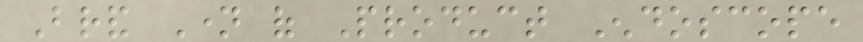Brand Name of Product Endoscope
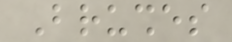Brushes
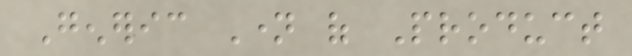Generic Name of Product
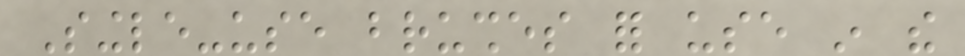Single-use brushes for use in the
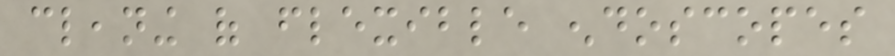cleaning of flexible endoscopes
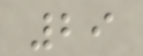29
